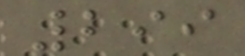299
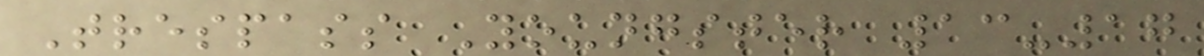Trespass Youngster 13-17
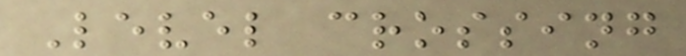Level crossing
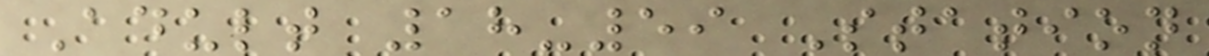Adult 18-59 Station
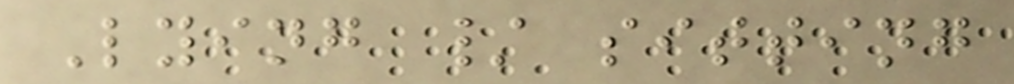Lying / sitting
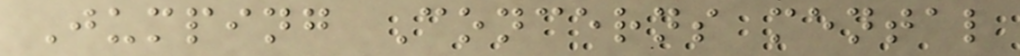Jumping Concerns mental
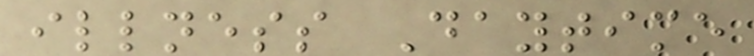illness Daytime
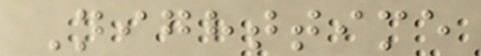Nighttime
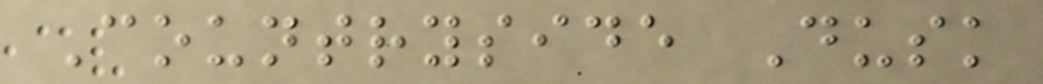Countryside Dusk
